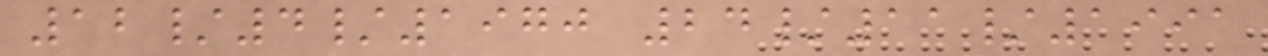12/4/1970 24/11/1991
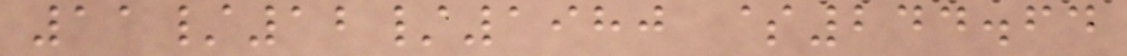11/12/1980 $244.64
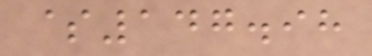$147.98
